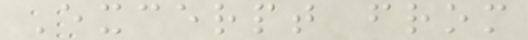Excerpt from
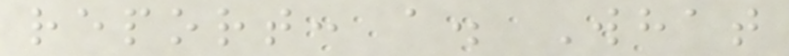report: a. What
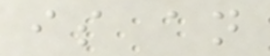is an
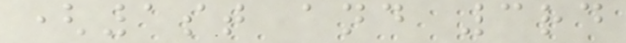(1st and 3rd
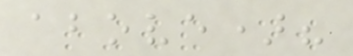above)?
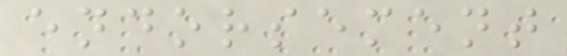endorsement
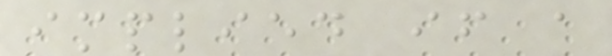implied if a
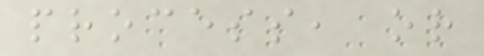process, or
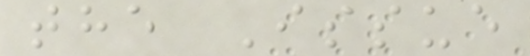the Issue
